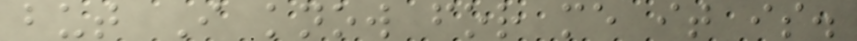but I know for me it is.
